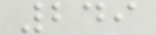249
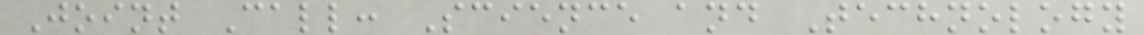Joint Call: Science and Technology
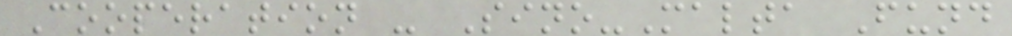Cooperation - Sino-Malta Fund
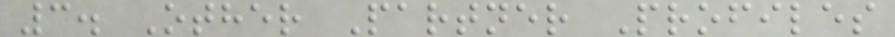3. Other Partner Profiles
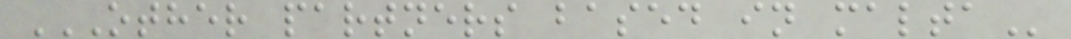OTHER PARTNERS BASED IN MALTA
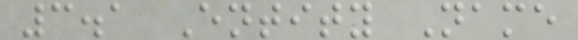3.1 Entity Name
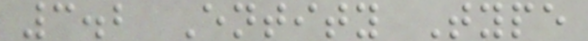3.2 Entity Type
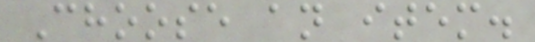Choose an item.
